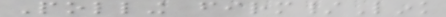Polling firm/Link
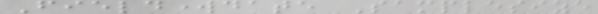Fieldworkdate Samplesize
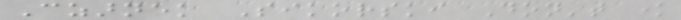Czarnek Sikorski Don't know
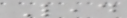Lead
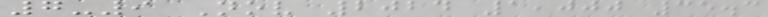7-9 Nov 2024 1,000 35.3
